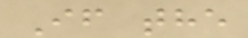If the
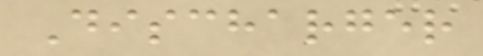Discharger
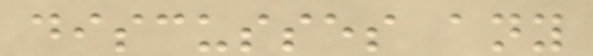discusses any
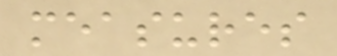measures
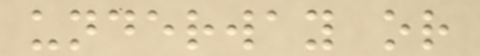underway or
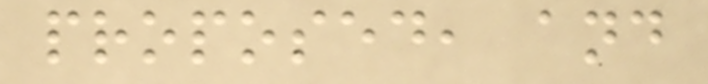proposed, and
